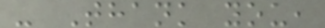- Thank you,
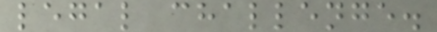legal challenge.
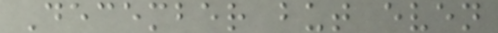December but even
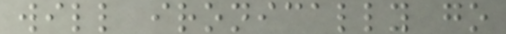will ironically go
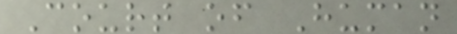Court of Human
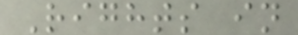Rights in
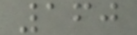160
